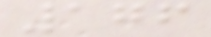176
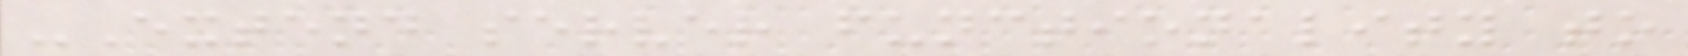-Extend server functionality to
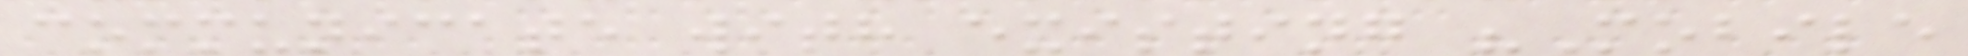communicate with existing "Mobile
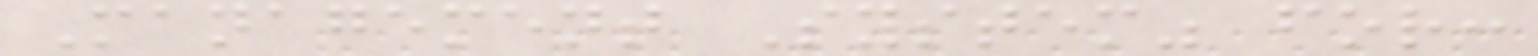Management System" for:
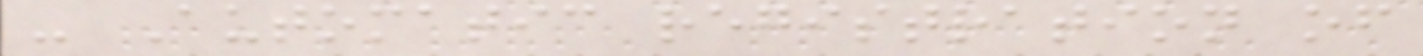- Automatic registration of
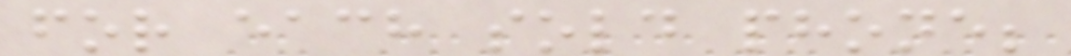for each sold phone;
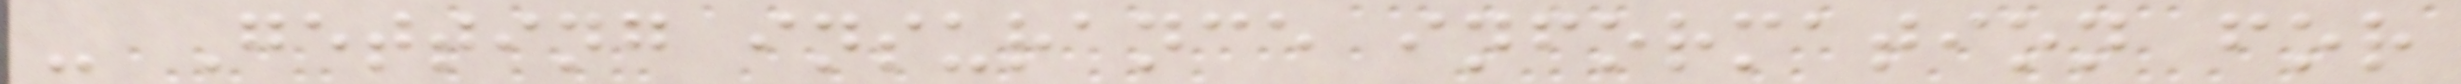- Getting insurance information for
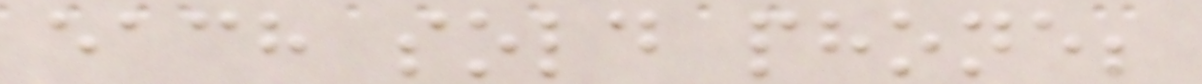each sold phone;
